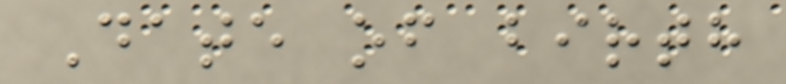Date of birth
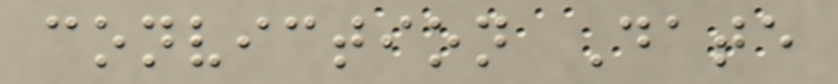conviction Date
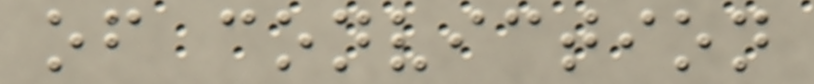of conviction
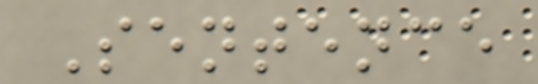Sentence
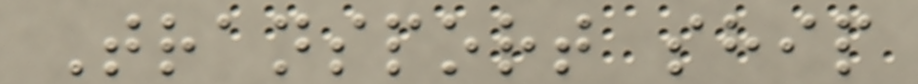Transport ship
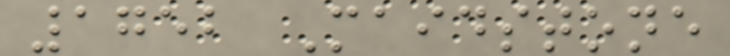1752 Maidstone
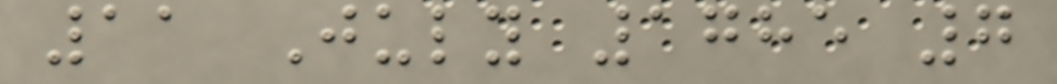11 July 1785 7
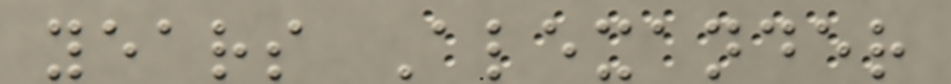years Alexander
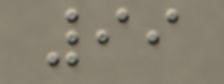99
